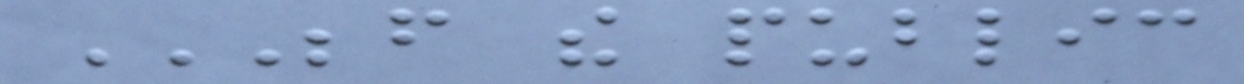BEFORE THE PUBLIC
